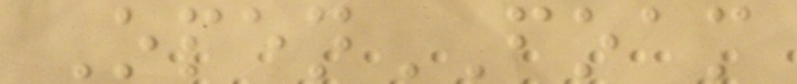OpenFOAM
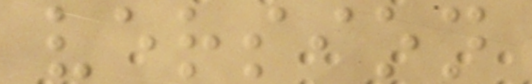version
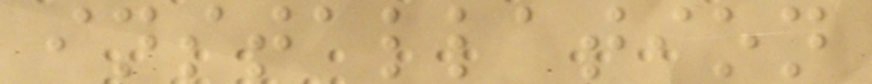installation
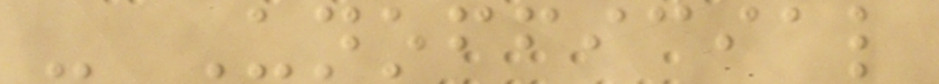- Unofficial
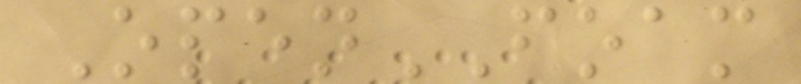OpenFOAM
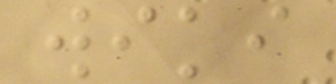wiki
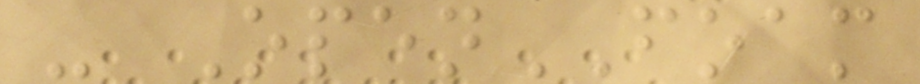- OpenFOAM
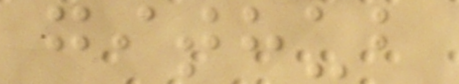github
